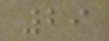29
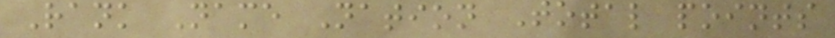Rank Name Nation Total points
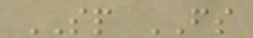SP FS
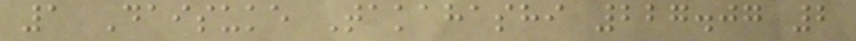1 Daisuke Takahashi 227.07 2
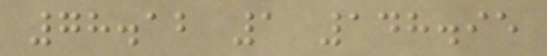78.12 1 148.95
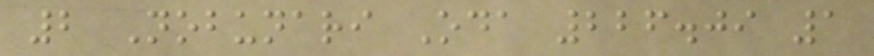2 Nobunari Oda 226.09 1
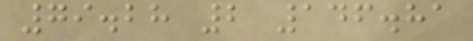79.28 2 146.81
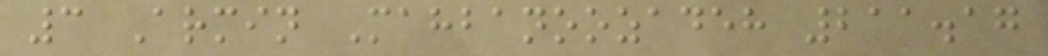3 Armin Mahbanoozadeh 211.17
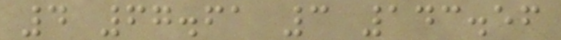4 67.61 3 143.56
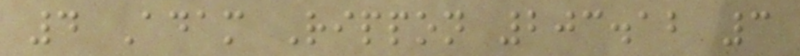4 Adam Rippon 203.12 3
